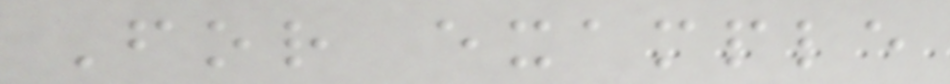For example
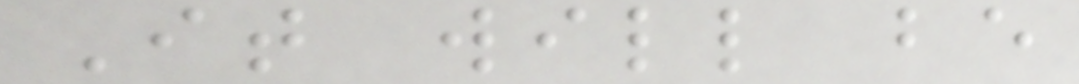It will be
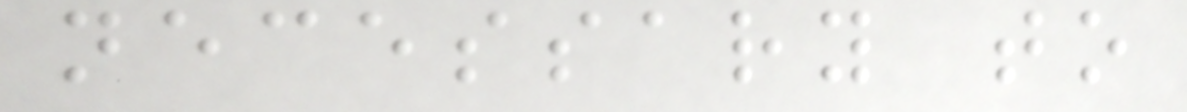necessary to
